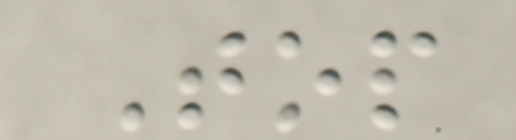Top
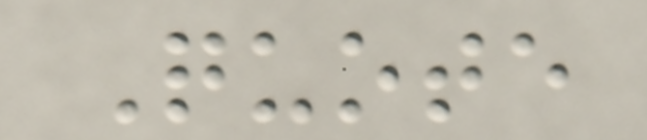Quote
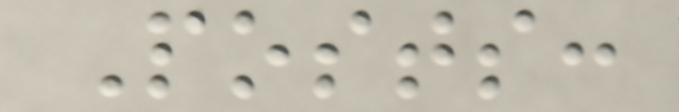Posts:
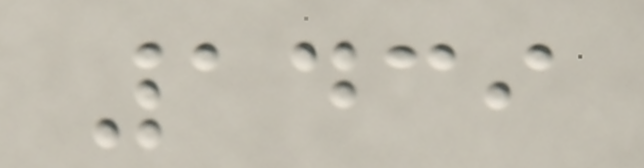1439
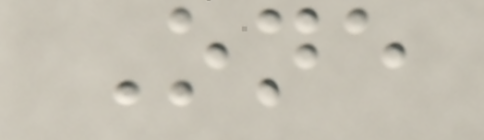One
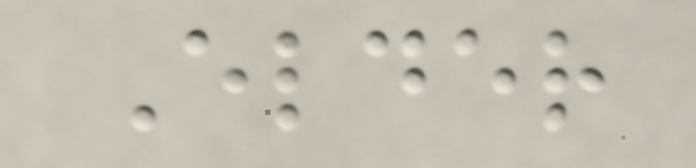Elder
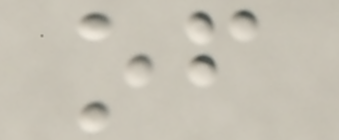of
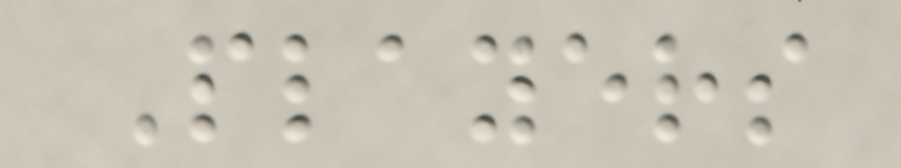Players
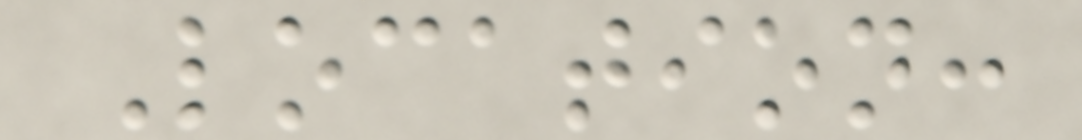Location:
